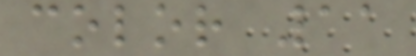color 11
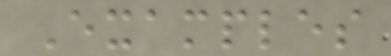Examples
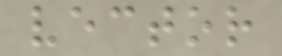vector
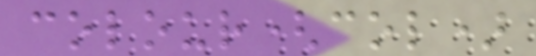colour(col)
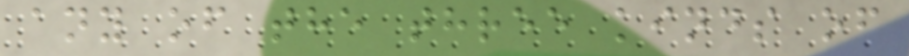any of the three kinds of
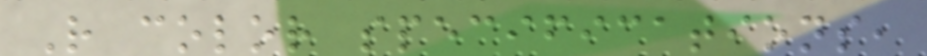R color specifications,
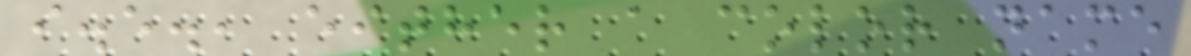i.e., either a color name
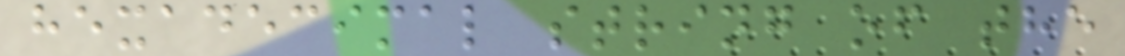hexadecimal string of the
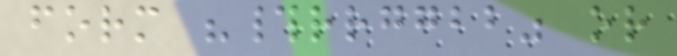form "#rrggbb" or
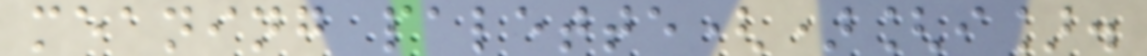meaning palette()[i].
